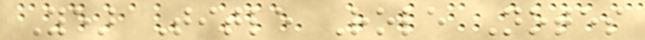Year Title Role Notes
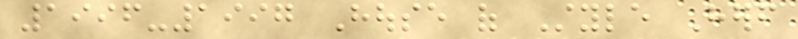1996-1997 House of Style Herself
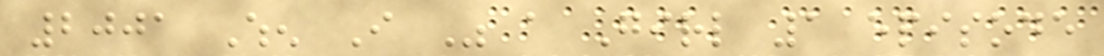2001 When I Was a Girl 1 episode
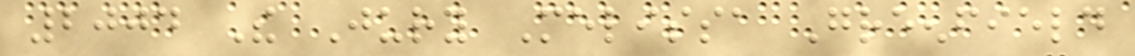2004 The Jury Melissa Greenfield
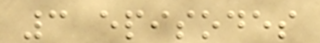3 episodes
